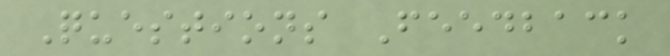Questions Feedback
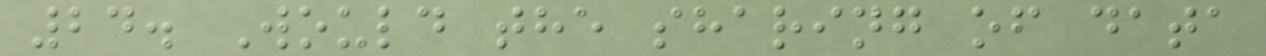24. Would the sharing of data
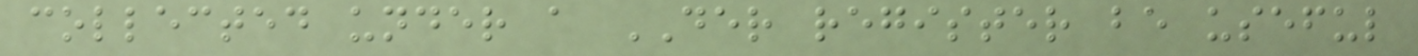collected under a DER register be useful
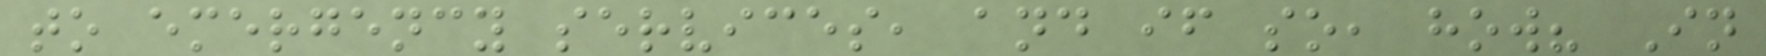to emergency services, and if so, how? In
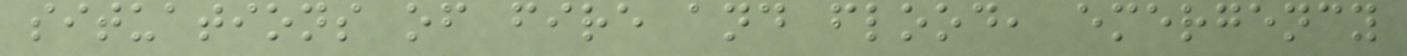situations of fire and flood, emergency
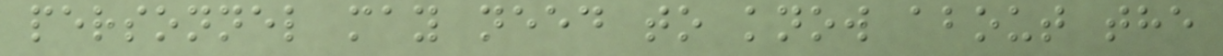personnel may need to know about the
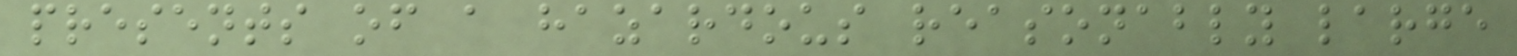presents of a hazardous reasonably large
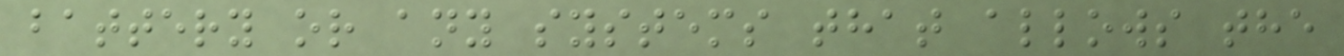battery or any systems that allows the
